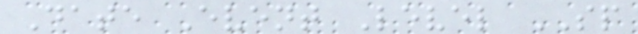Date Event Level SP
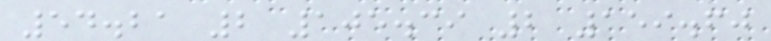54.21 2 105.39 2 159.60
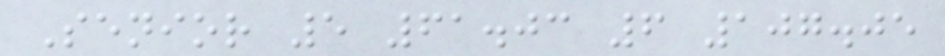Senior 5 61.03 6 107.05
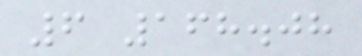6 168.08
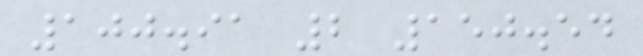100.91 2 150.54
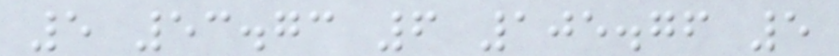5 53.73 6 105.76 5
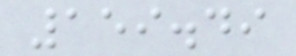159.49
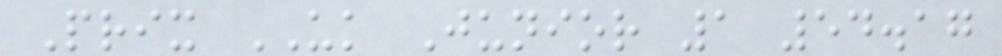Prix UK Junior 1 54.17
